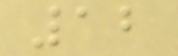12
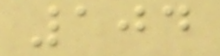104
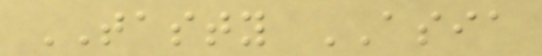TASTY ASIA
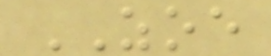ZOE
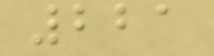221
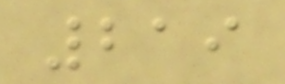219
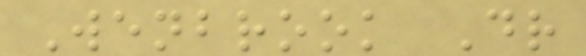Wenbrook Dr
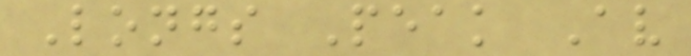Longs Peak Av
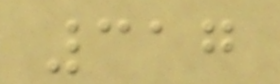317
